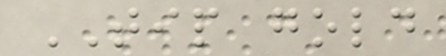TIP gold
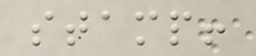stamp!
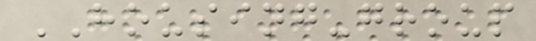HOUSING-group
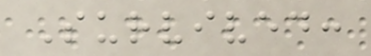Survived:
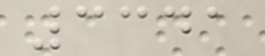3341
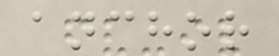anchor
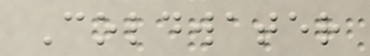Coldwater
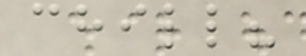chill?
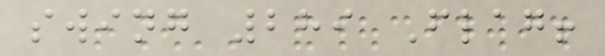swing 289 Flag!
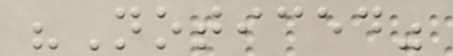"Noticed"
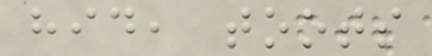hid, toots
